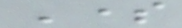Some
